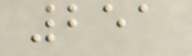251
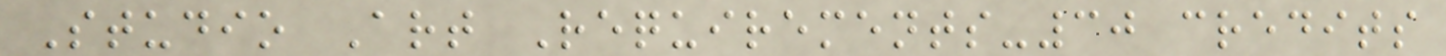Studio Art Requirements-30 credits
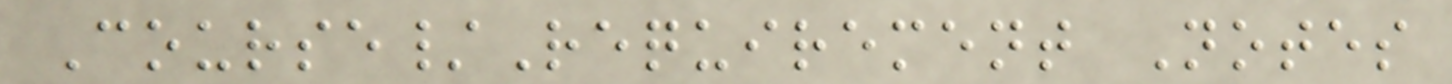Course/Requirement Notes
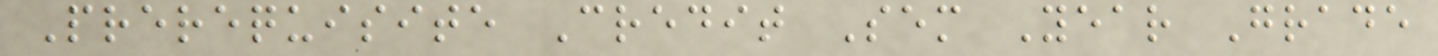Prerequisite Credit Sem Year Grade
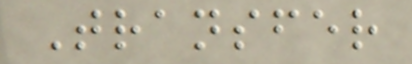Transfer
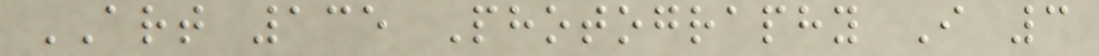ART 135 Photography I 3
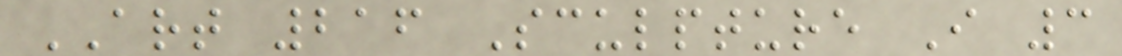ART 216 Sculpture I 3
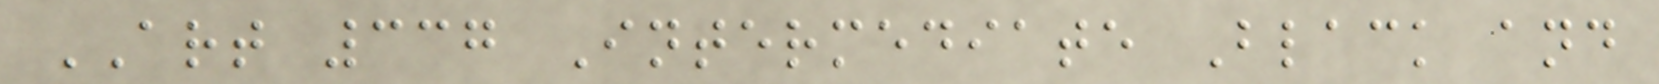ART 337 Intermediate Black and
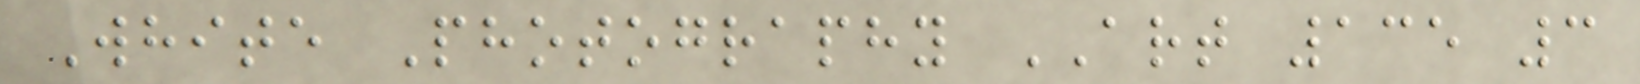White Photography ART 135 3
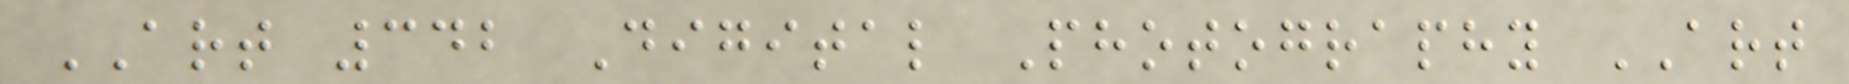ART 342 Digital Photography ART
